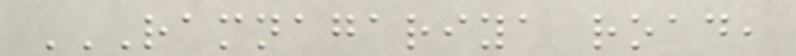RAMNAGARIYA ROAD,
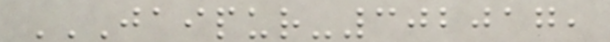JAIPUR-302017,
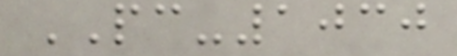PC-1030
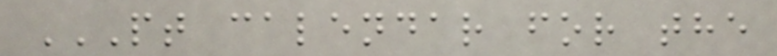PT CALENDAR FOR THE
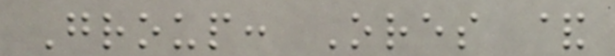Group: Ores &
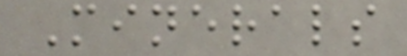Minerals
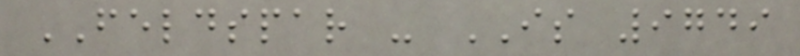FELDSPAR - IS 9749
